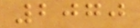2070
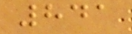841
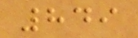849
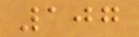107
